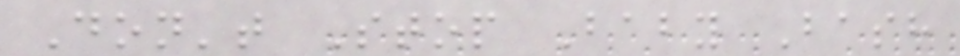Don't Stop Baby Bash
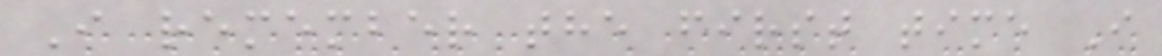I remember the first time I
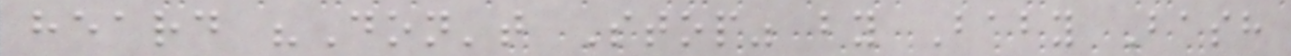heard "Don't Stop" by Baby Bash
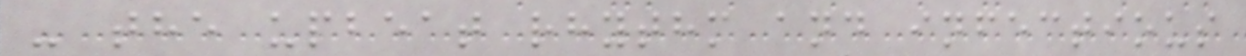- the upbeat rhythm and infectious
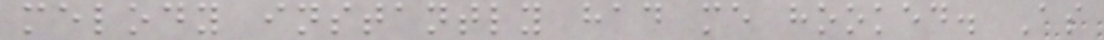melody instantly had me hooked. As
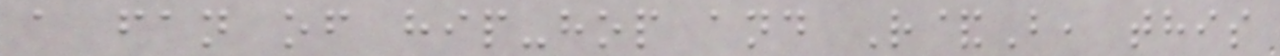a fan of hip-hop and R&B, this
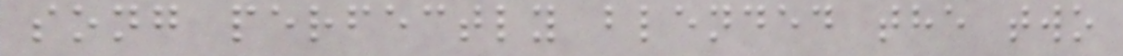song perfectly blended the two
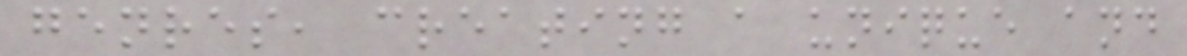genres, creating a unique and
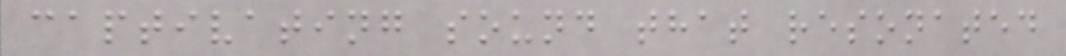captivating sound that resonated
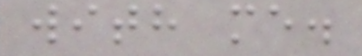with me.
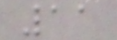11
